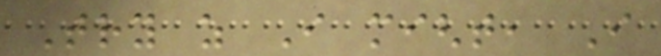Try as I might, I
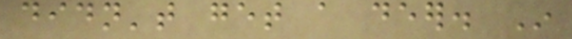didn't get a deer. In
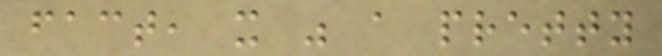fact, it was a pretty
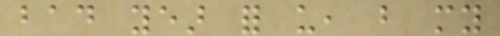bad year for us, but my
